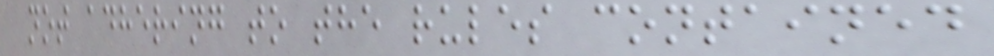not adhering to the rules contained
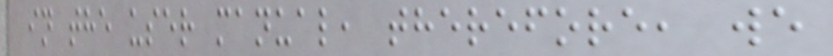in the user manual, therefore, we
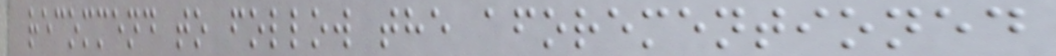recommend to follow the aforementioned
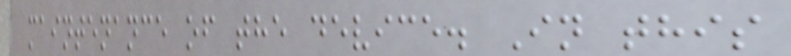maintenance of the device. In this
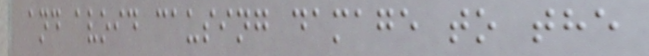and avoid causing damage to the
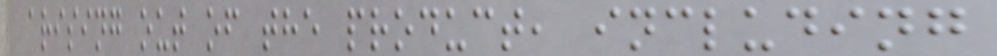arising out of the product, including
